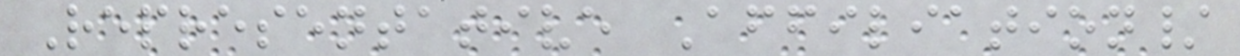Representative Affiliation/
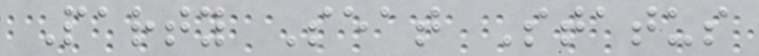Party Seat Status
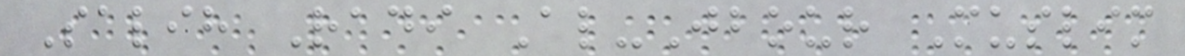Salih Radi Al-Jbour Muslim
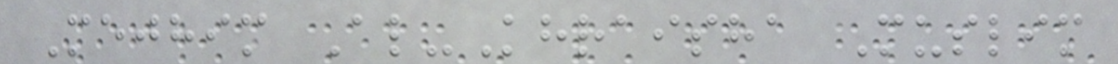Mejhim Al-Khraisha Muslim
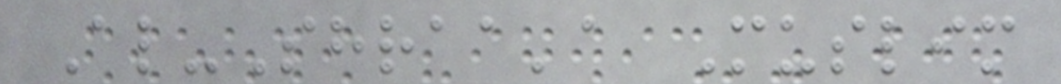Al-Shraa'a Muslim
